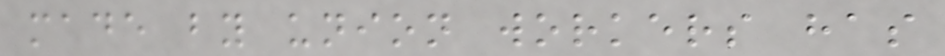made by union workers has
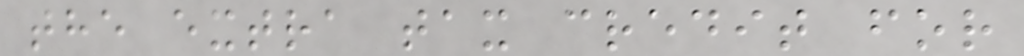the extra tax credit for
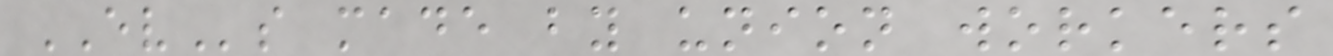EVs made by union workers
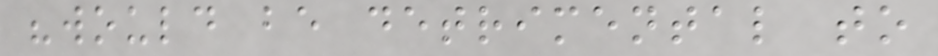"would be detrimental to
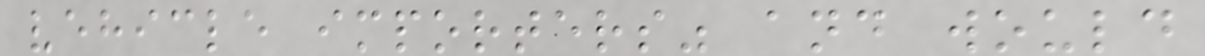vehicle importers" and would
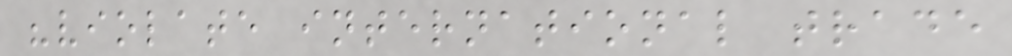"violate international trade
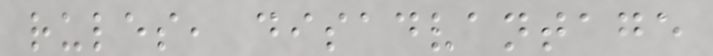rules, disadvantage
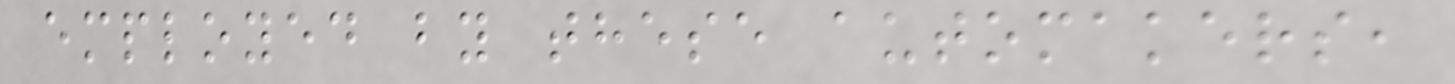employed by these automakers,
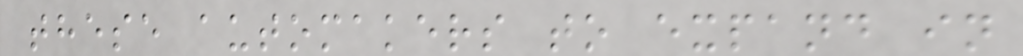these automakers to expand in
